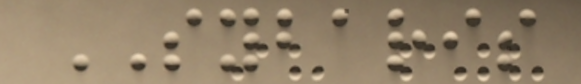SYBARIS
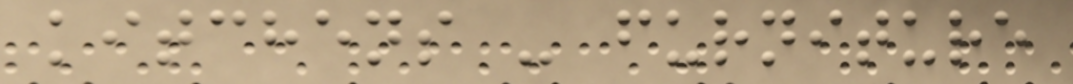kitchens - furniture
